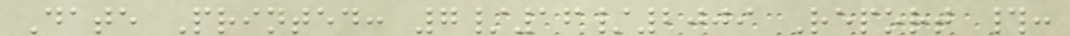Date Printed: 7/16/2009 Report #:
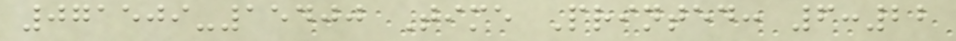071509-15400 Time Printed: 6:22
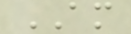AM
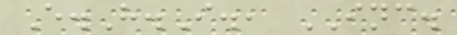E.H.I., INC.
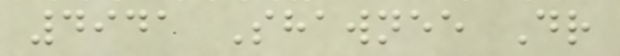4941 Shawnee Dr
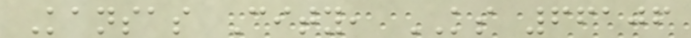Kansas City, KS 66106
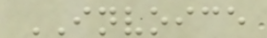INVOICE
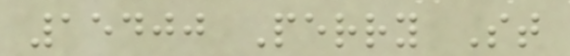15400 Perry St
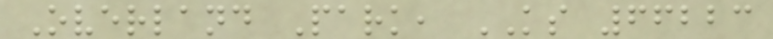Overland Park, KS 66223
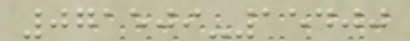071509-15400
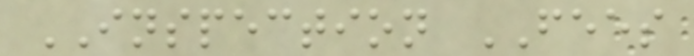INSPECTION FEES
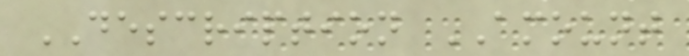DESCRIPTION AMOUNT
